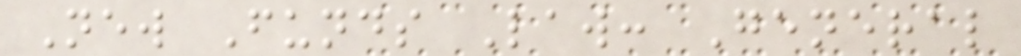New Funds Law: General
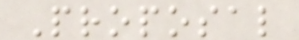Proposal
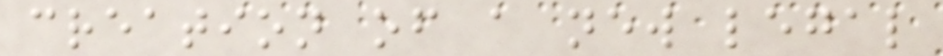creation of a new legal
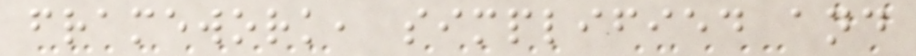framework, simplified and
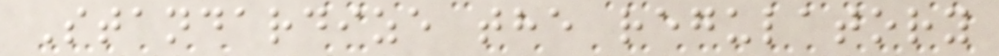Standardize the regulatory
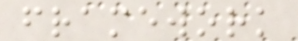framework
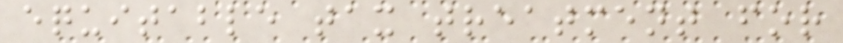equitable tax treatment for
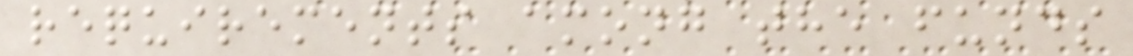requirements among the funds
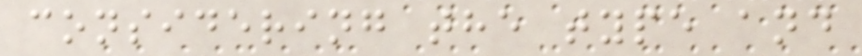considering the type and
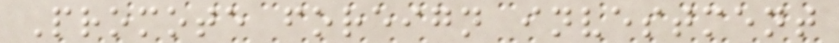Promote foreign investment
